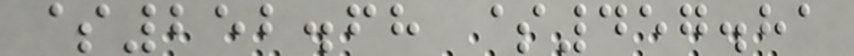$252.68 $457.81
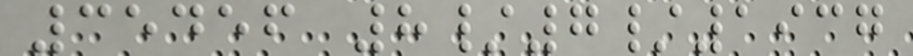35456 8/7/1937
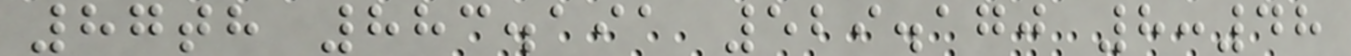87th 883.191 529.170 8:48
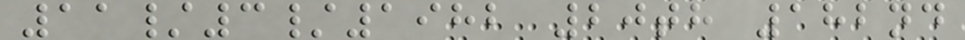11/3/1982 20th 182nd
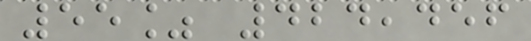55% 424,456
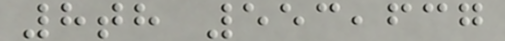8th 553,637
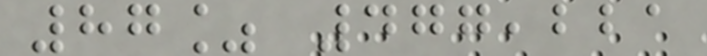87% 477,221
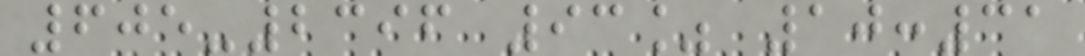605-2396 93% 10:31
